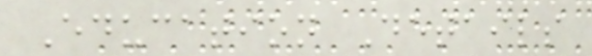Education Details
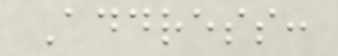Address:
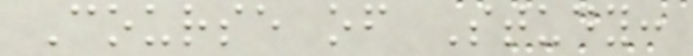Course of Study:
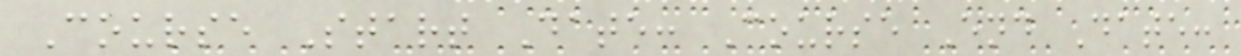Course Start Date: Course End Date:
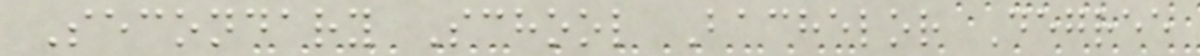Secondary School Bachelor Degree
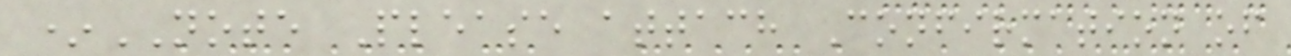*NOTE Please attach Confirmation of
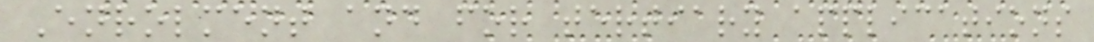Enrolment and for tertiary applications
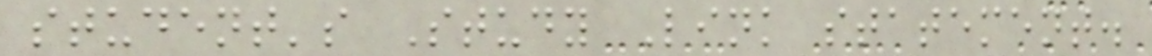student's Study Link statement.
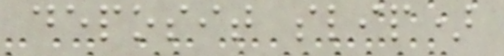deposit slip)
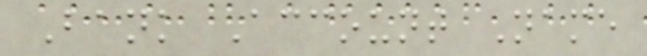Bank Account Name
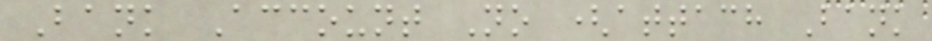Bank Account No (attach Bank
